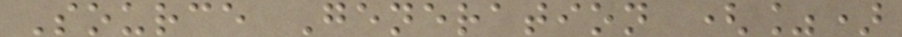Source Generation (%)
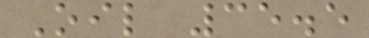Oil 35.5
